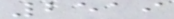2519
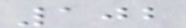102
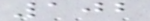102
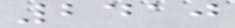2410
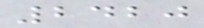2420
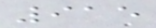915
